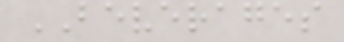BEVERAGES
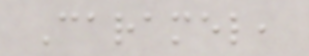Caramel,
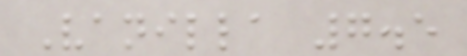Vanilla 7.5
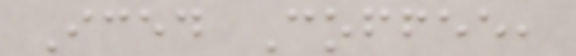Iced Coffee,
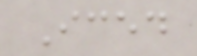Iced
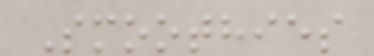Smoothies
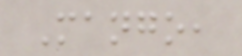Mango,
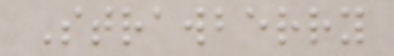Strawberry
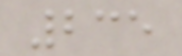235
